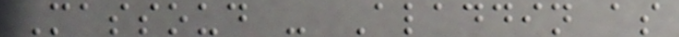Massoud - Aladdin as
